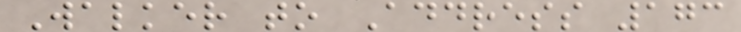Walker to Address 173
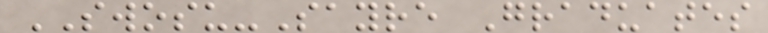SWOSU-Sayre Graduates
